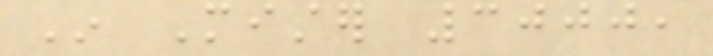In Mister 3000,
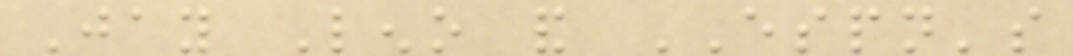Jay Leno and ESPN's
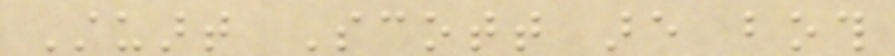Stuart Scott are both
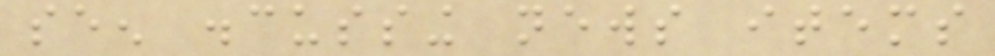seen discussing news items
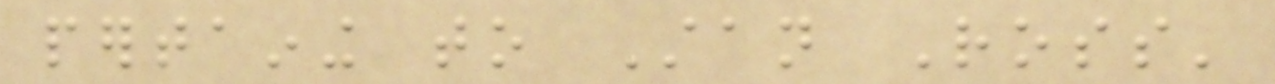pertaining to Stan Ross'
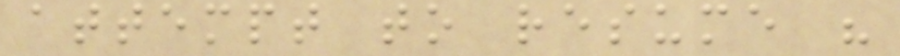attempt to resume his
